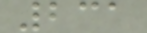231
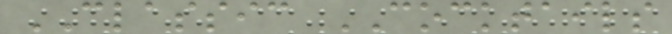CLASSIC COCKTAILS
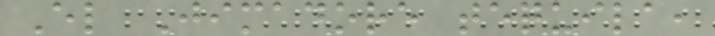El Jimadore tequila,
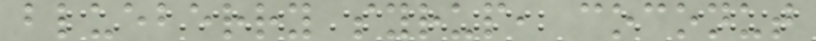blueberry syrup, coconut
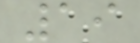19
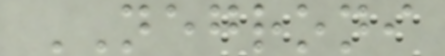NEGRONI
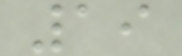19
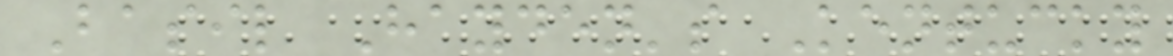Basil Hayden's Kentucky
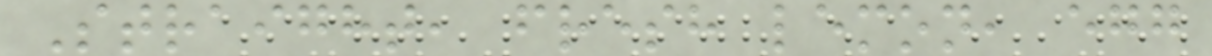Straight, fresh lemon, egg
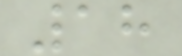18
